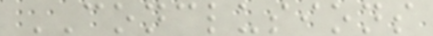CONCLUSIONS
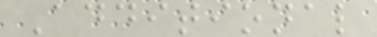Additional
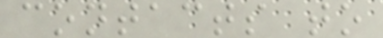contacts to
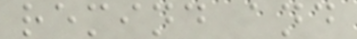remind and
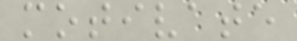motivate
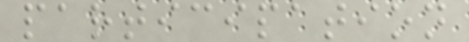participation
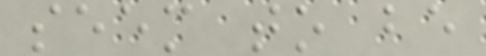seem to be
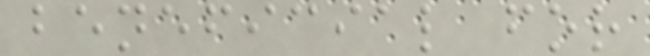beneficial for
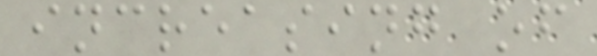increasing of
